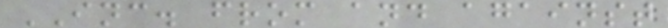INC. from and against
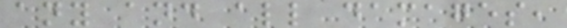any and all damages,
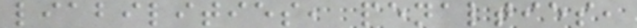liabilities, penalties,
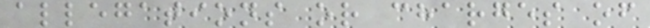allegations or charges of
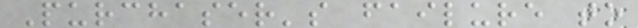Purchaser's failure to
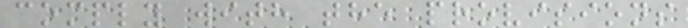comply with the provisions
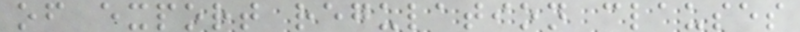of export regulation clauses
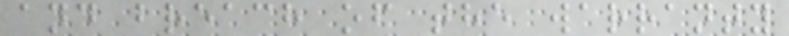and breach of the warranty
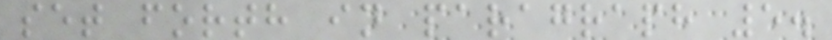set forth in paragraph 5.
